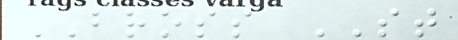BROSS ST
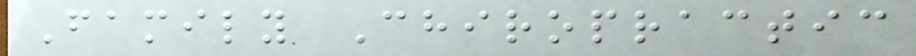Family Chiropractic
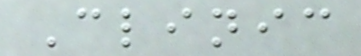Clinic
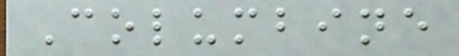Columbine
